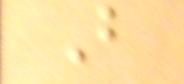B
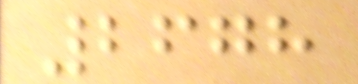2678
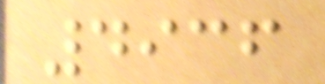4936
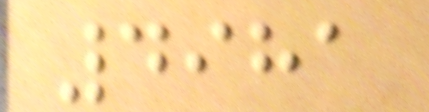4981
